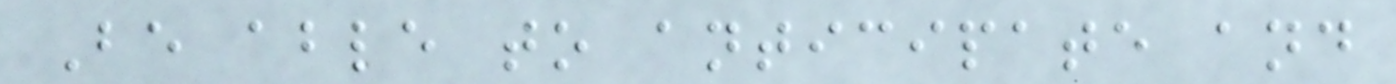Be able to anticipate and
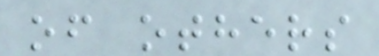of others
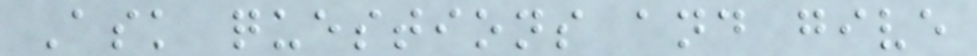Ask questions and give
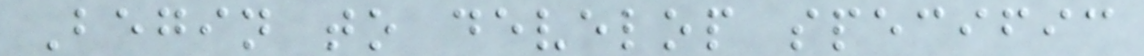Begin to develop specific
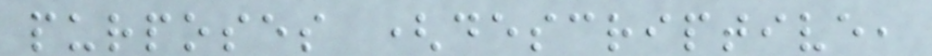purposes (descriptive,
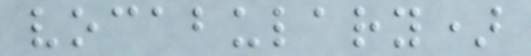vocabulary)
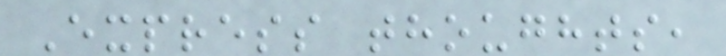Express thoughts,
